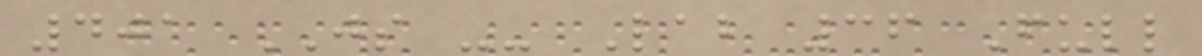401 JS -- Lab 36 Full
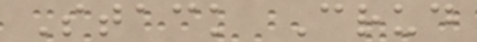Stack Crud
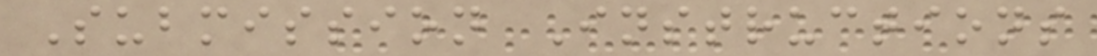Submission Instructions
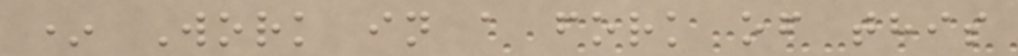* Work in a fork of this
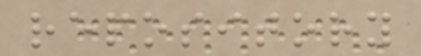repository
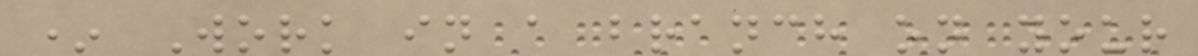* Work in a branch on your
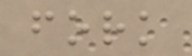fork
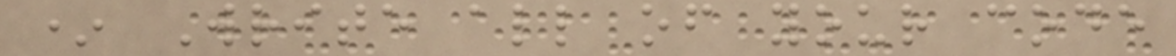* Write all of your code
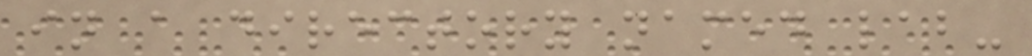in a directory named lab-
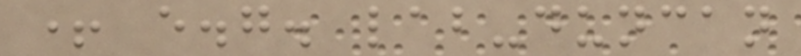+ e.g. lab-duncan
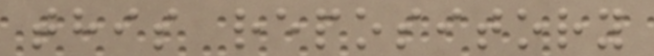this repository
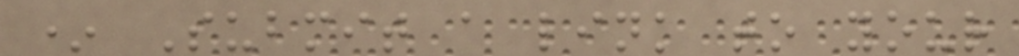* Submit a link to your
